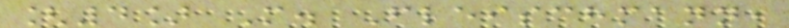[4] M. Fleischmann,
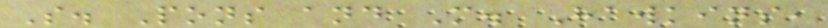S. Pons and M. Hawkins,
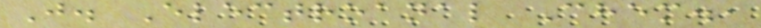J. Electroanal Chem.,
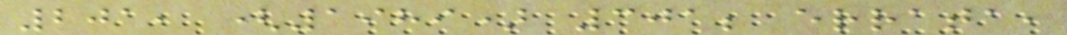201, (1989) 301; errata,
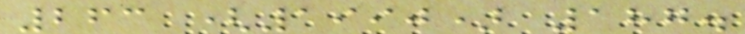263 (1990) 187.
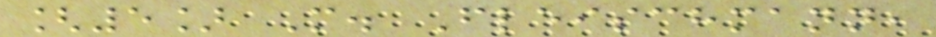[5] M. Fleischmann,
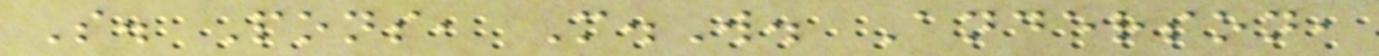S. Pons, M.W. Anderson,
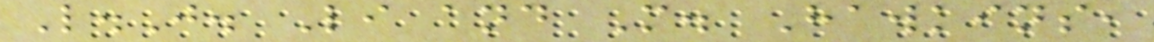L.J. Li and M. Hawkins,
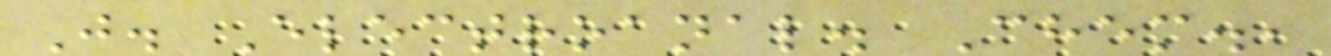J. Electroanal. Chem.,
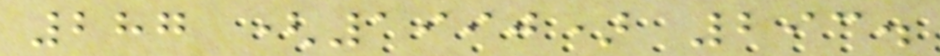287 (1990) 293.
